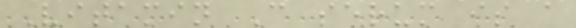Vitamin C serum is a
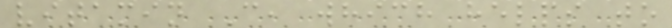vitamin C, which helps to
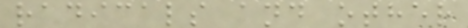radicals and other
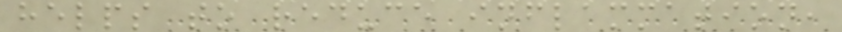helps to reduce inflammation,
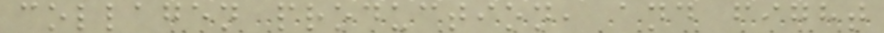collagen production, and fight
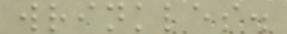wrinkles.
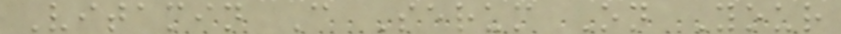Vitamin C Serum On Your
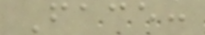Face:
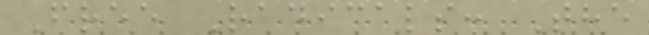Free Radicals: The
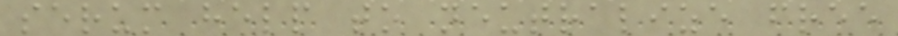serum help to neutralize free
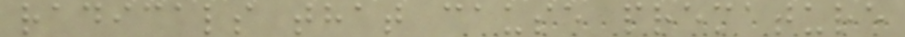radicals that cause premature
